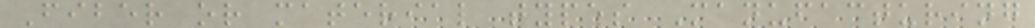Fiber or material types Manufacturing
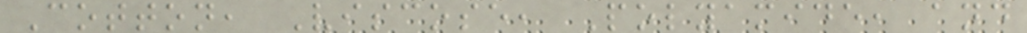Cotton, Viscose, Polyamide, and
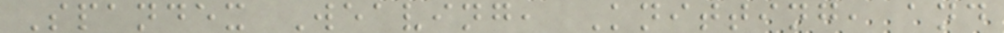Spandex Weaving, Knitting, and
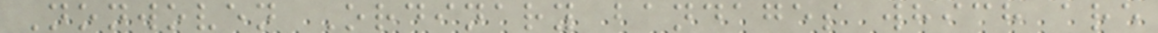Nonwoven Ordinary bandages which are
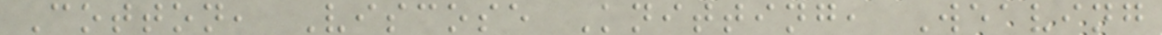Cotton, Viscose Knitting, Weaving
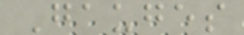Gauges
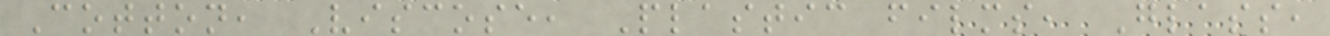Cotton, Viscose, Plastic films, Glass,
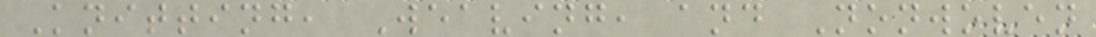Knitting, Weaving, and Nonwoven
